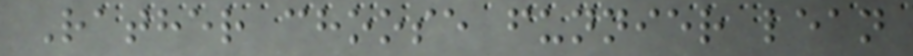Rather choose funnier lean
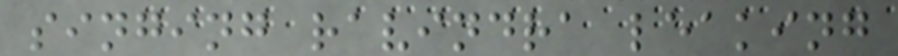singing ravindra leaking
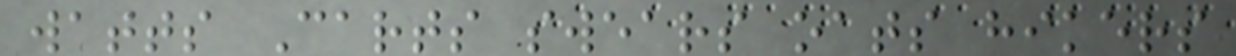watts Carts swears oats hikers
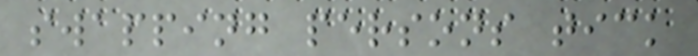swapping persons tick
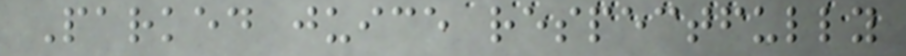Parked juice respectfully
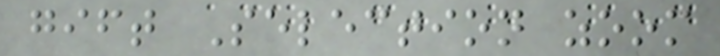gift Selection zoom
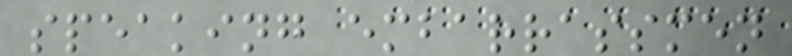speaking embarrassmen
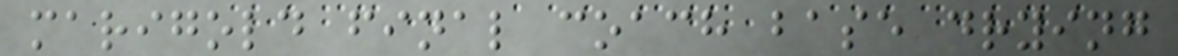marigold final coach base drying
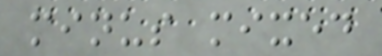minus mixed
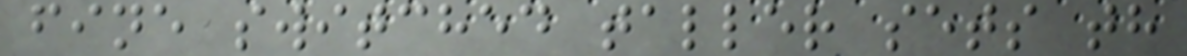fine switched taller sets th
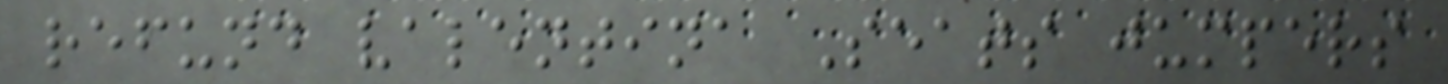refund valentina Seats jumpers
